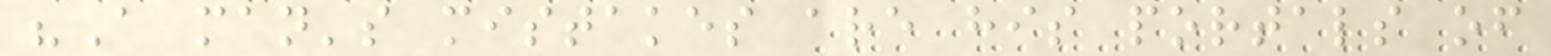"A man's mistakes are his portals of
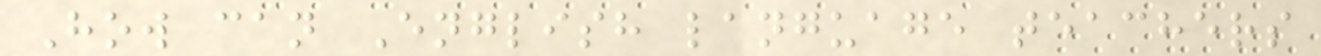How can English language teachers
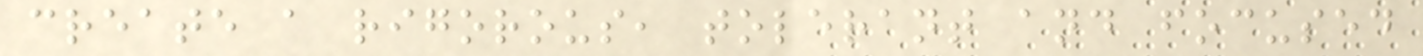create a rigorous, tolerant and focused
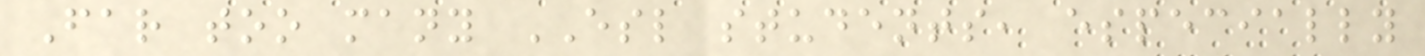Far too many ESL students, especially
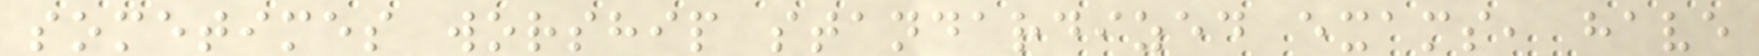sometimes worship standardized exams, have
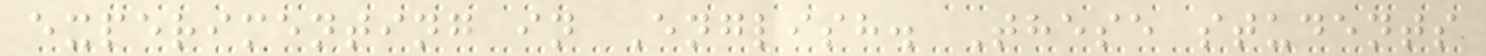experimenting in English. These students
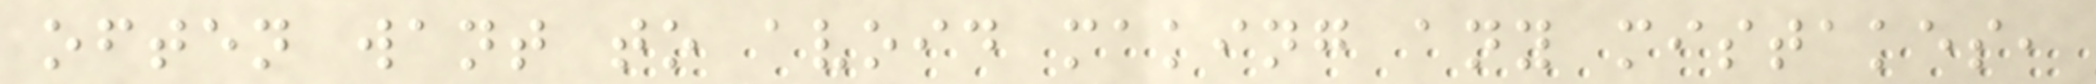often want to avoid making any mistakes,
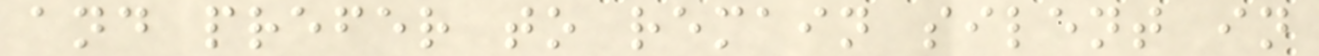and prefer to remain silent in
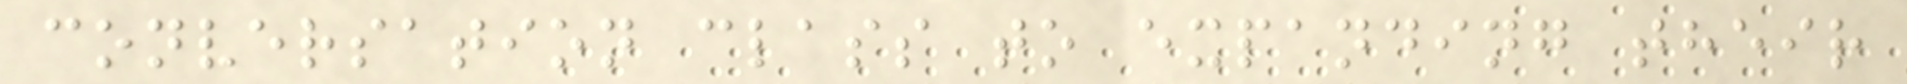conversation class to expanding their
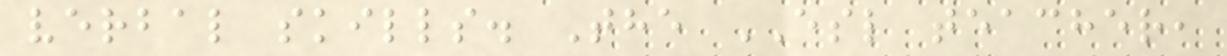verbal skills. The ESL teacher,
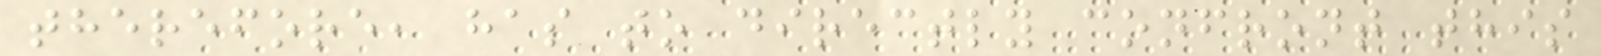therefore, has to directly confront this
